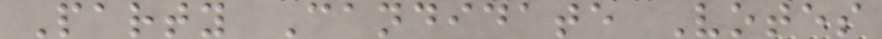Party Candidate Votes
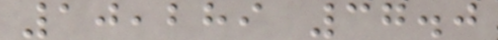10,289 37.0
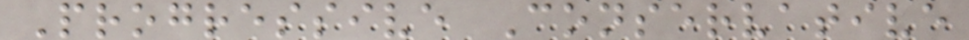Progressive Conservative
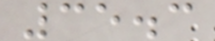35.3
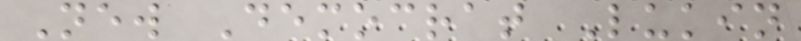New Democrat Lukin
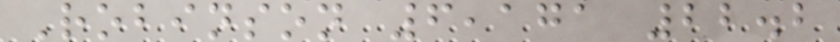Robinson 6,171 22.2
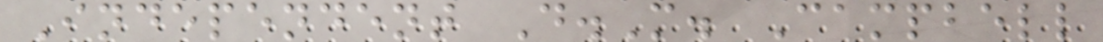Independent D.M. Campbell
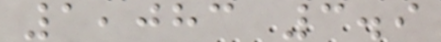1,083 3.9
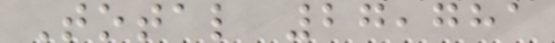Total 27,781
